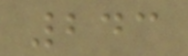243
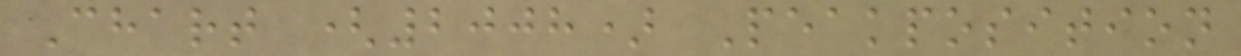Chart (2008) Peakposition
